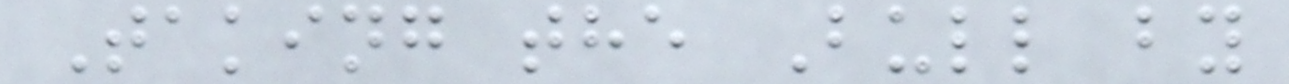Taking the Bull by
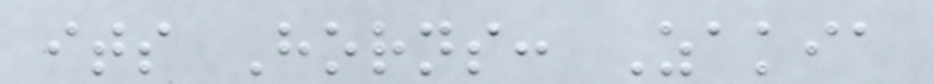its Horns: Zakia
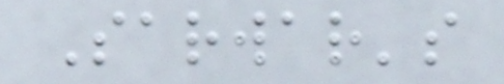Sarwar's
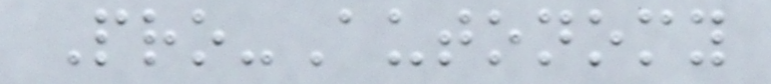Pro-Autonomy
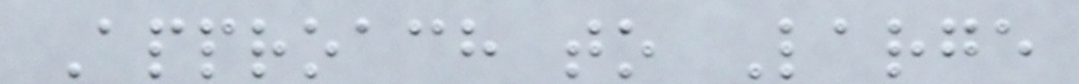Approach to Large
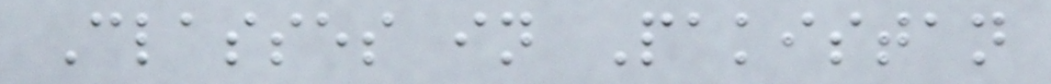Classes in Pakistan
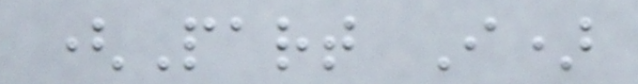(Part I)
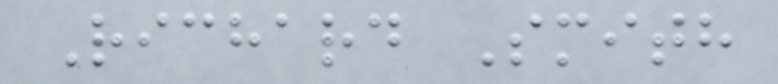Richard Smith
